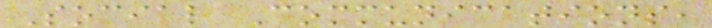Social Communications,
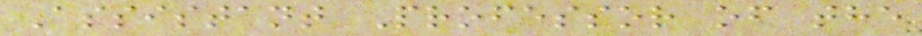Assistant Professor of the
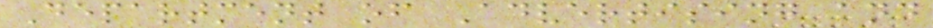Department of Advertising and
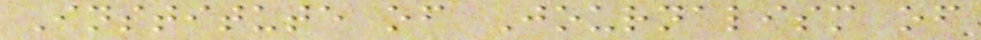Institute of Journalism of
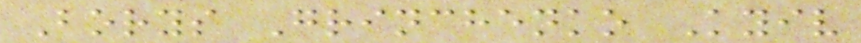Borys Grinchenko Kyiv
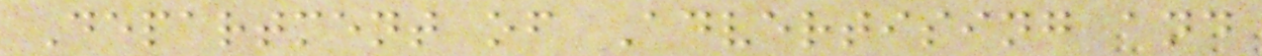Department of Advertising and
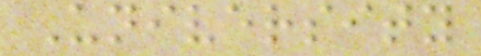University
